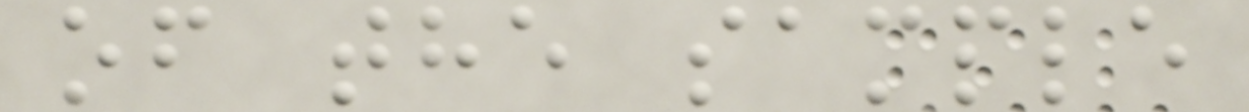of the sample
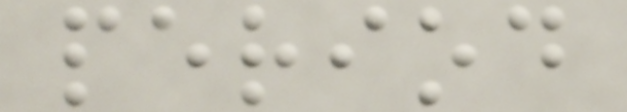period
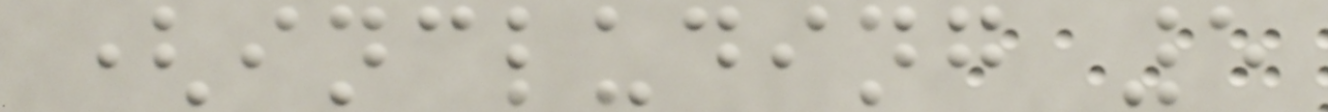(including 5
